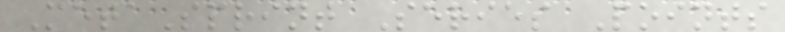MetaSprint Series Points
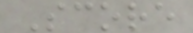Score
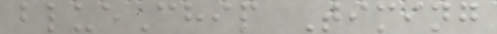blueChip Timing
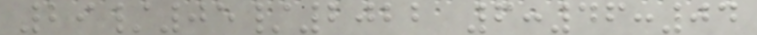29/05/2022 6:46:04
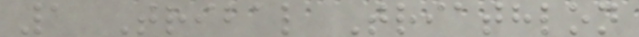1 Tribal Triathlon
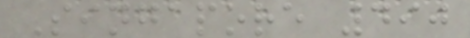Singapore 490
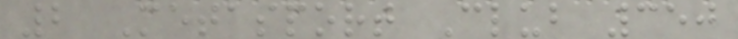2 Metasport Club 350
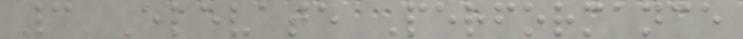3 Elevate Performance
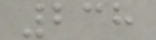238
